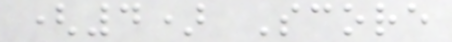(4) Score
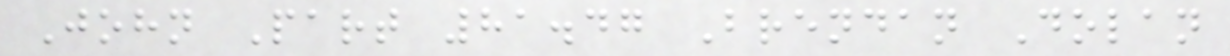John Part 81.47 Brendan Dolan
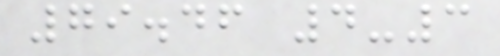79.46 4-3
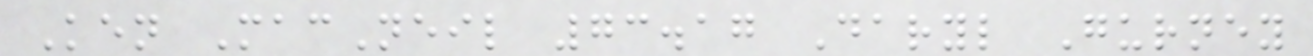Ken MacNeil 73.17 Daryl Gurney
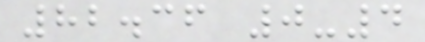82.36 0-4
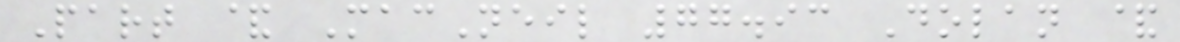Part & MacNeil 77.93 Dolan &
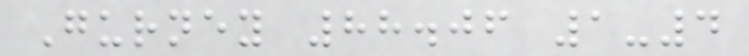Gurney 88.06 1-4
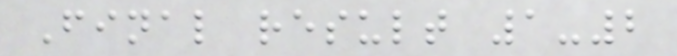Final result 1-2
